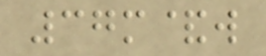37m&w
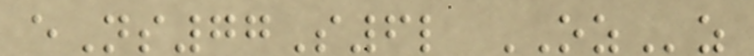eNs77S6l OZz
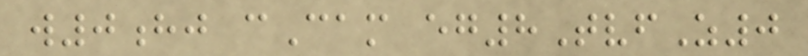w0hj cCam eg8TvfZ0
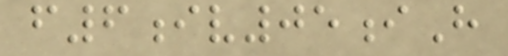f6iv05iH
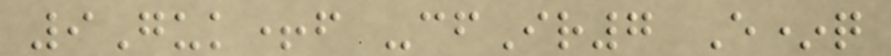9Guk+f -cfIr7 E*q
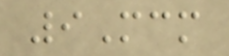9Mcm
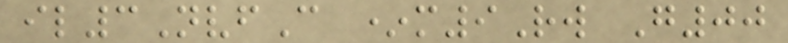il3NvfC *m9Rw G00
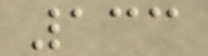133
